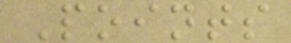Points
